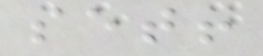set!
